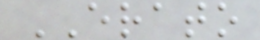ERATO
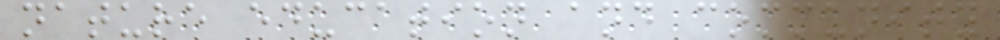nature education and community
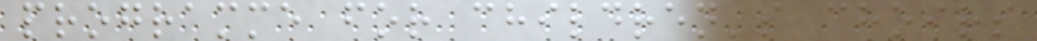programme for children's choirs
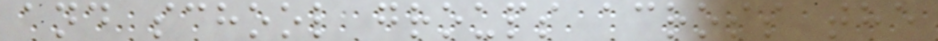and school groups across the
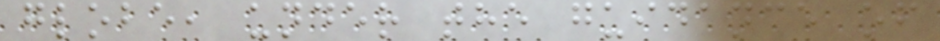globe, under the guidance of
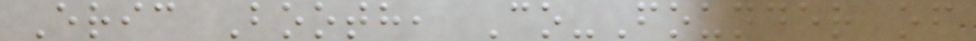Eric Booth, Co-Founder of
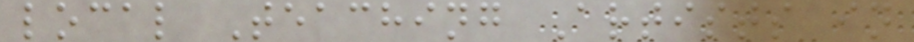local Teaching Artists in
